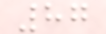87
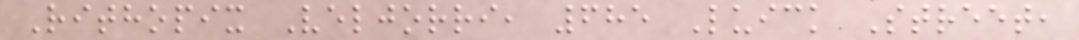Rithopix Veljorri, 685 Luick Street,
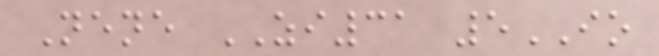Nene ZI31 5IO
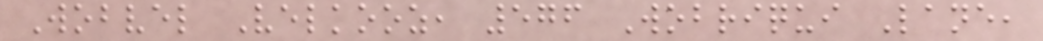Wobvel Velkooz, 576 Wobriqui Lane,
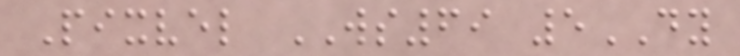Pixvel WS69 5DY
